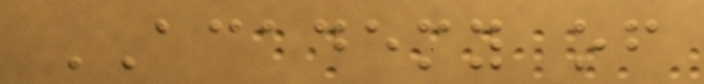ACADEMY of
